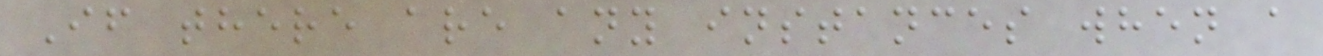If there are any instances when a
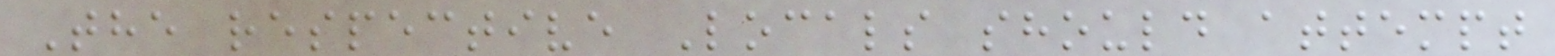The respective Locals should attempt
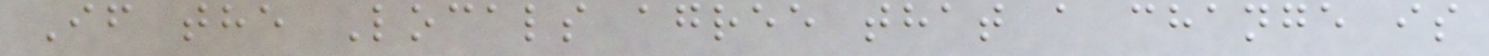If the Locals agree that a change is
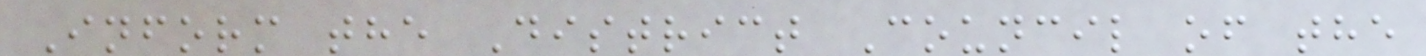Inform the District Council of the
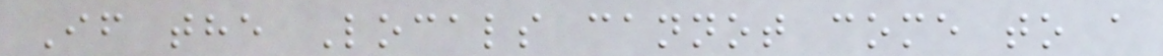If the Locals cannot come to a
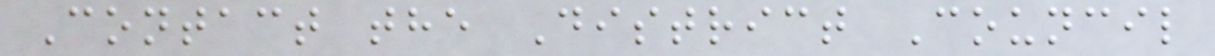Contact the District Council
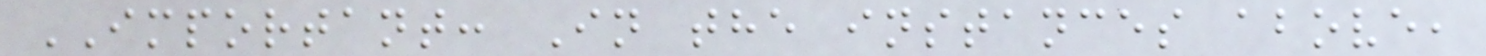IMPORTANT: In the instances above,
